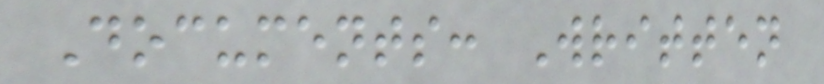Documents: Written
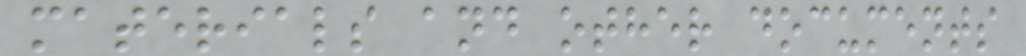materials and other documents
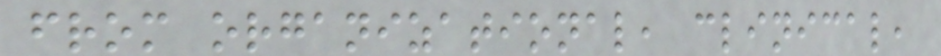from organizational, clinical,
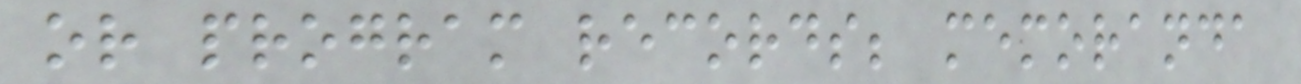or program records; memoranda
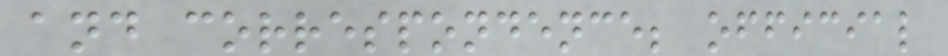and correspondence; official
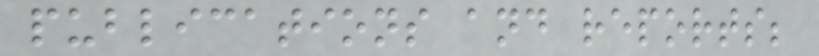publications and reports;
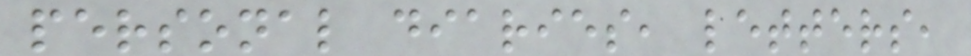personal diaries, letters,
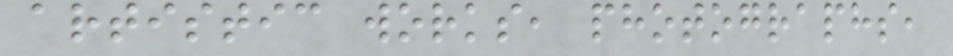artistic works, photographs,
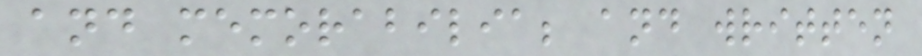and memorabilia; and written
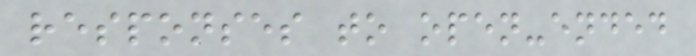responses to open-ended
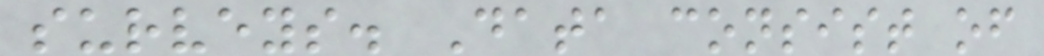surveys. Data consist of
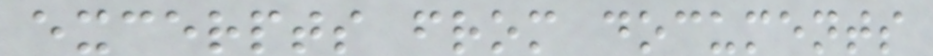excerpts from documents
